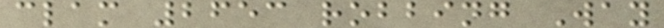clam 2653 robbing Way
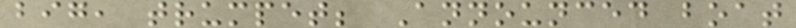big, trumpet; Announced boat
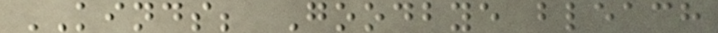KINDS; Goodbye bleach
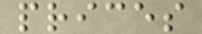prices
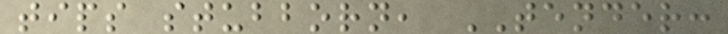tips stubborn, TENDER:
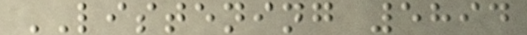LISTENING 5894
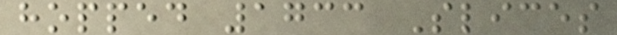hopped 1733 Slices
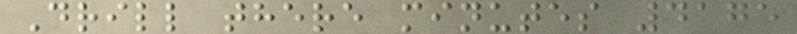Drill there minutes 4175
